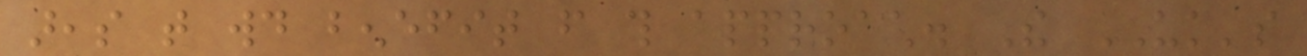areas that would benefit from this approach. The UK's
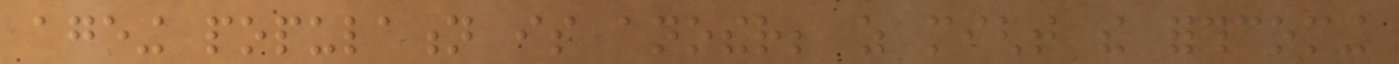ageing population is another; as might the forthcoming
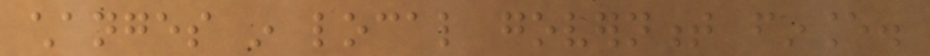changes in local government finance.
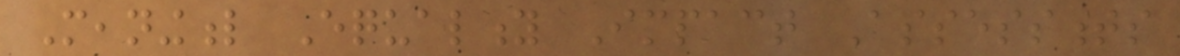Meaningful Equality Impact Assessments
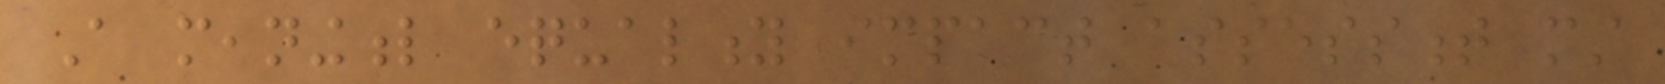A meaningful equality impact assessment must
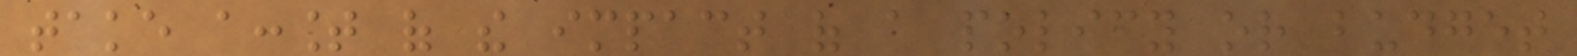take account of the impact of a policy or budget
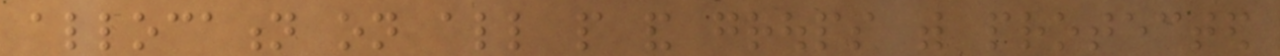allocation on all people and groups with protected
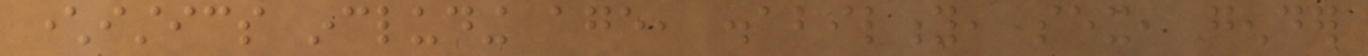characteristics including age, disability, sex, gender
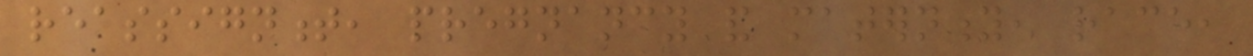reassignment, pregnancy and maternity, race,
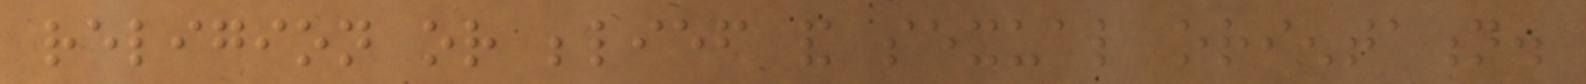religion or belief and sexual orientation.
